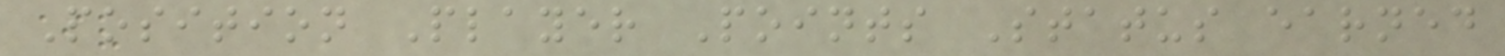Position Player Points Status earned
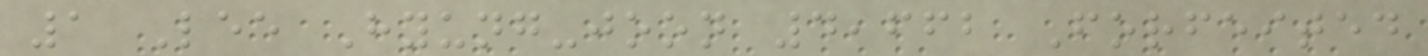1 Lee Hyung-joon 4,662 Forfeited
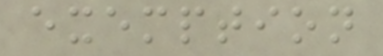exemption
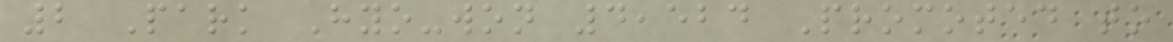2 Park Hyo-won 4,524 Promoted to
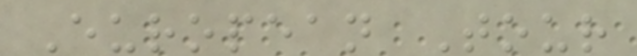European Tour
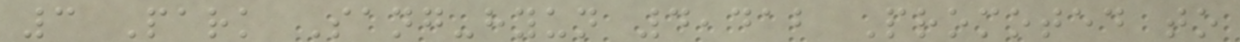3 Park Sang-hyun 4,412 Promoted to
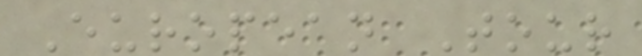European Tour
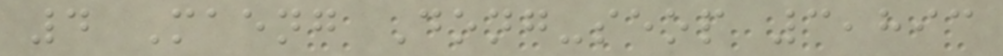4 Maeng Dong-seop 3,893
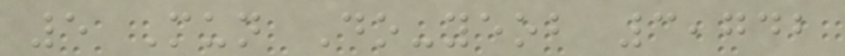5 Mun Do-yeob 3,742
